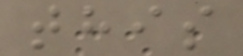this
